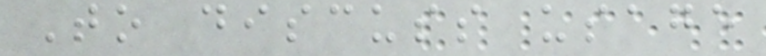To discuss usage
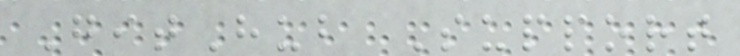GitHub Support
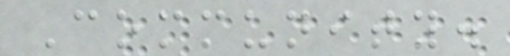Community.
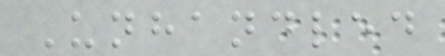Unhandled
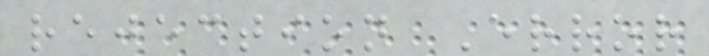rejection Error
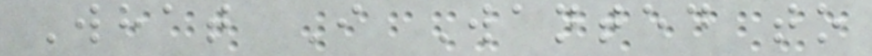What I Wanted to
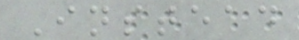Instead
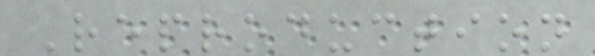Reproduction
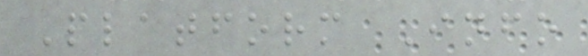Platform Info
